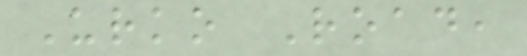Urko Road,
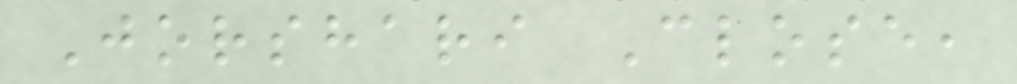Jorshari Close,
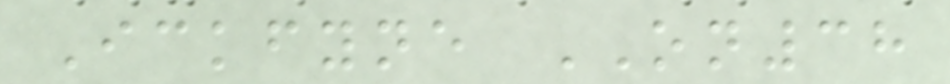Ickfyne ON38
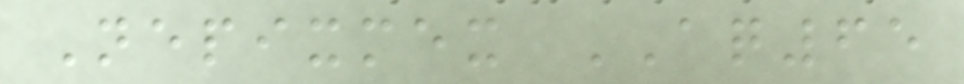Nepixmex AQ65
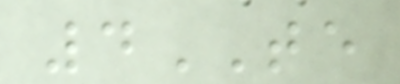4TE
